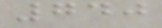740
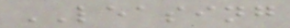LEASING
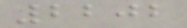2202
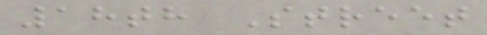18th Street
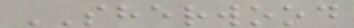SHERWOOD
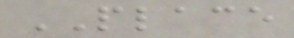PLACE
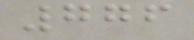776
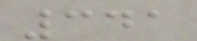341
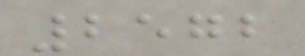2572
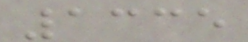1335
